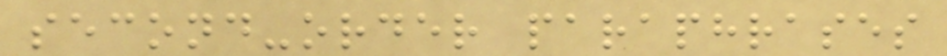second-order paraphrases
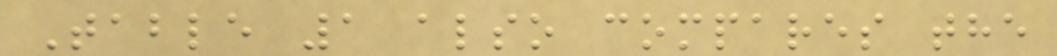Table 1 also compares the
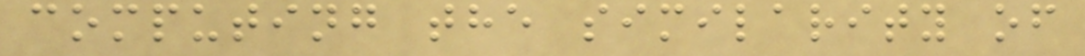computing the similarity of
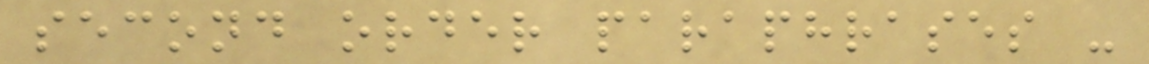second order paraphrases -
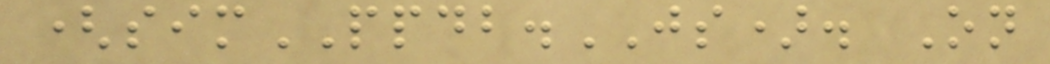(simPPDB.JS). On
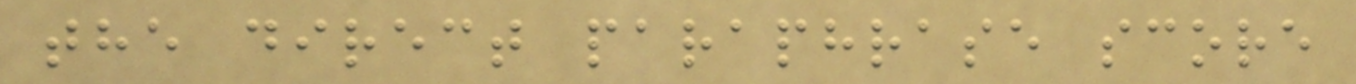the direct paraphrase score
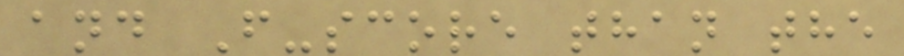and F-score than the
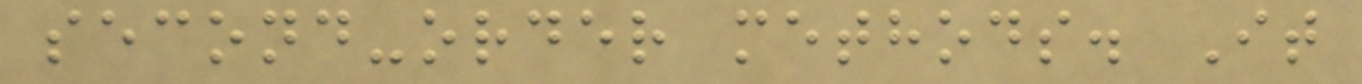second-order methods. It
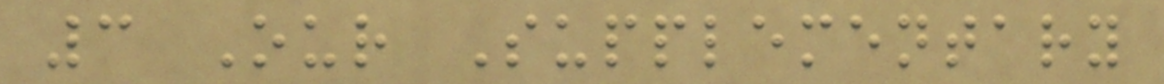3 Our Supplementary
